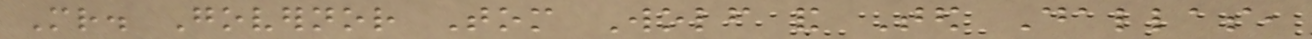Mr. Governor Tom Wolf and Ted Dallas,
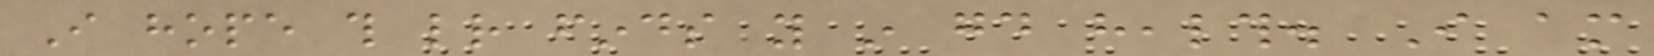I hope this letter finds you in good health. I am
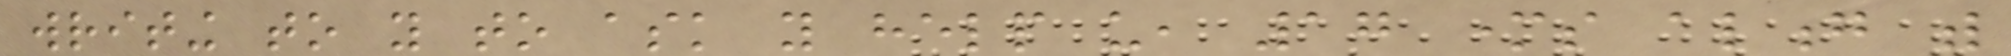writing to you to ask you help us, 17 mothers along with
